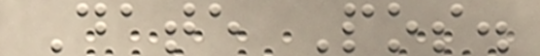Date Pos.
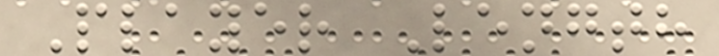Player Length
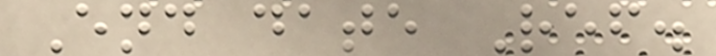End date Ref.
